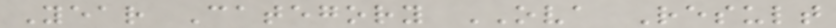Year Category OVA Result
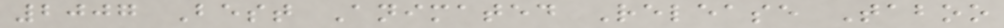2007 Best Animated Release Taboo
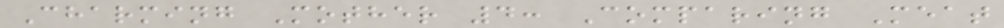Charming Mother 4: Comparing Meat
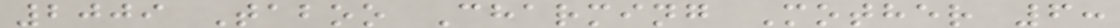2009 Taboo Charming Mother 6:
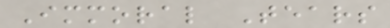Immoral Tears
